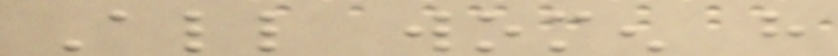All women have
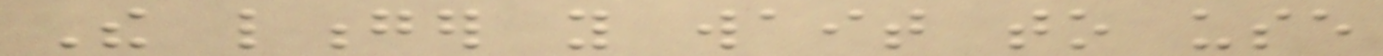The longer you wait to use
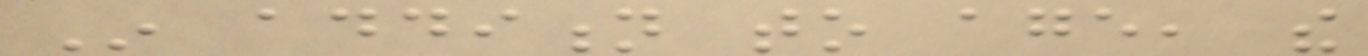In addition to age, the
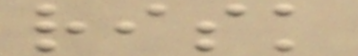risk
